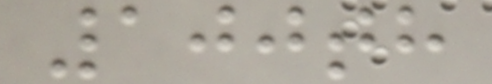100th
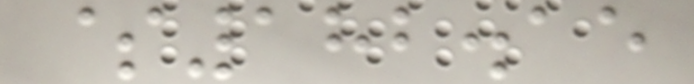$182.15
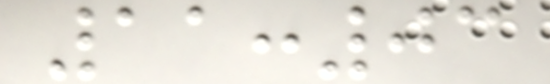11:03
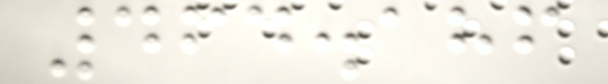464.186
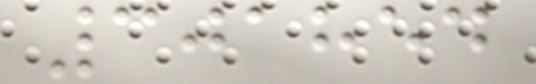301854
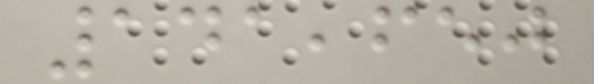141,650
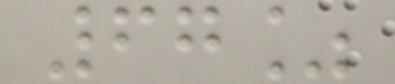67%
